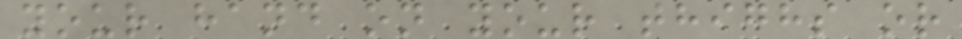your hand on your thighs or
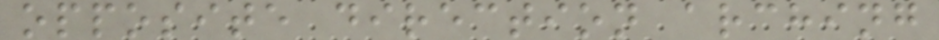opposite direction arching
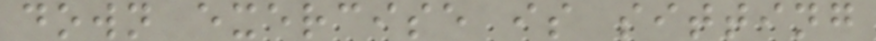down exercise is sitting
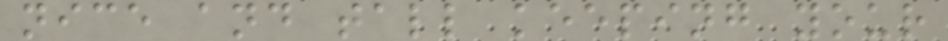nice and tall keeping your
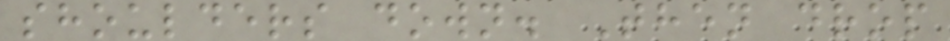shoulders down. Then drop
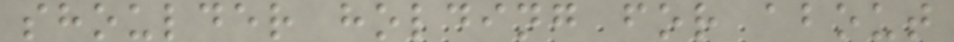shoulder holding for about
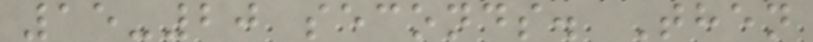15-20 seconds. Then
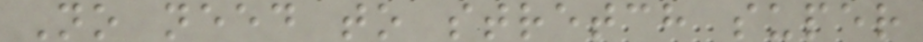No need to stretch super
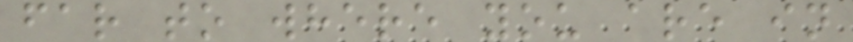far to where you are in
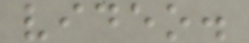video.
